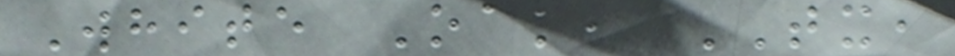White Oak, TX,
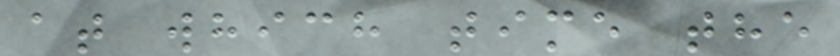at which time the
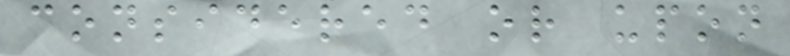considered or upon
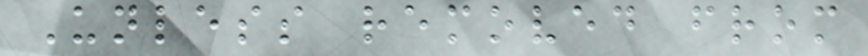Unless removed from
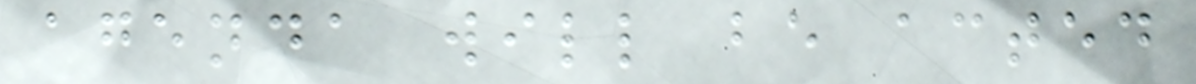agenda will be acted
